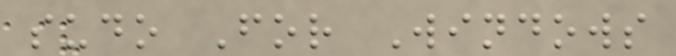sudo For Windows
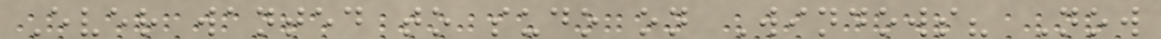Ever wanted to sudo on Windows? Now
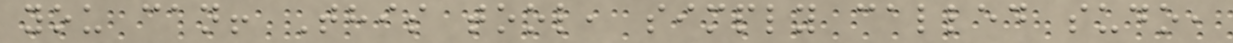you can! This tool, simply called sudo,
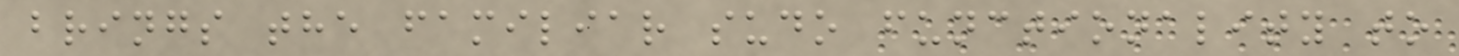brings the familiar sudo functionality to
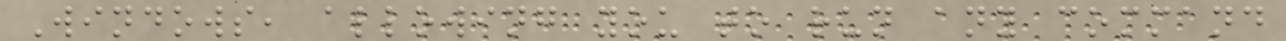Windows, allowing you to run any command
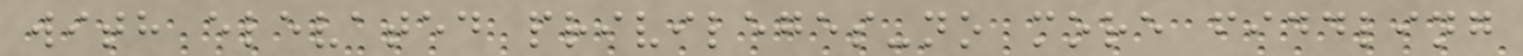with elevated privileges-no more fiddling
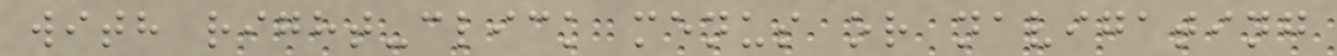with right-click menus or navigating
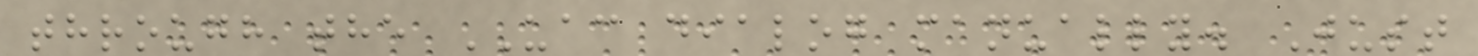through the UAC dialog manually. Just
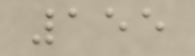155
